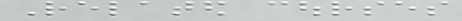Related courses
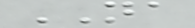NA
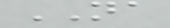NA
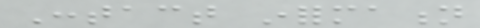Contact information
